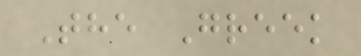The Greek
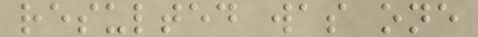resulted was one
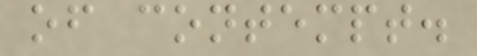of contempt.
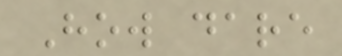How dare
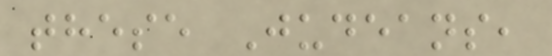these Judeans,
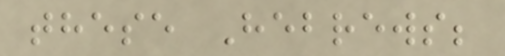these Hebrews;
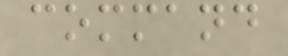command
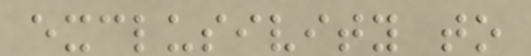exclusivity to
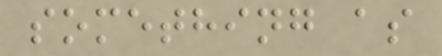something as
